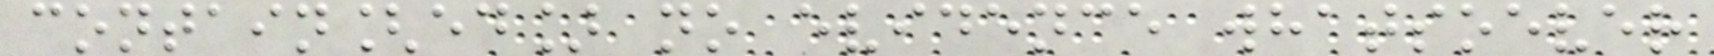contain[ed] no evidence whatsoever
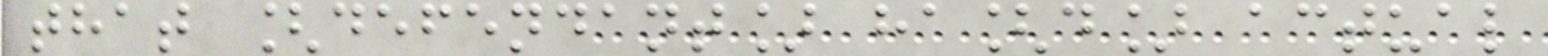that [defendant] ha[d] actual
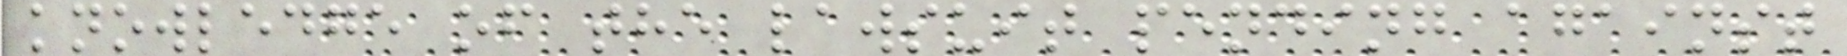knowledge of the lawsuit pending against
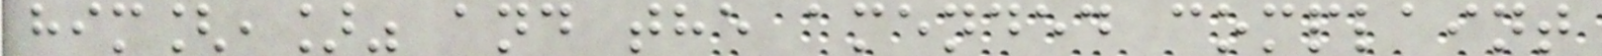him[,]" and the amended complaint
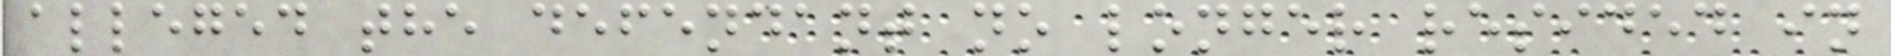alleged the defendant no longer resided in
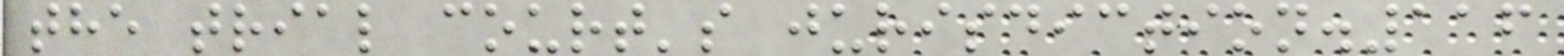the trial court's jurisdiction.116
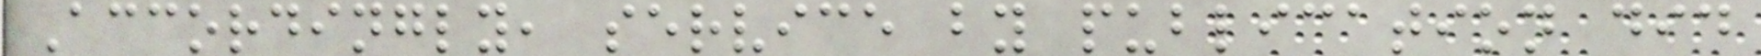Accordingly, service by publication did
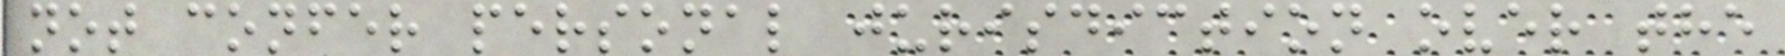not confer personal jurisdiction over the
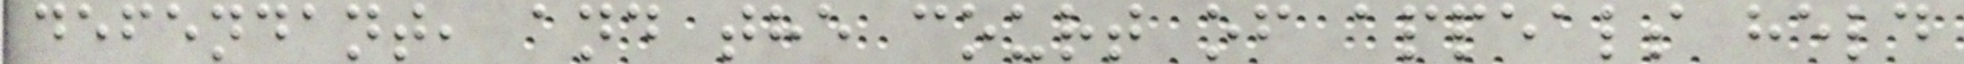defendant, and the court of appeals held
